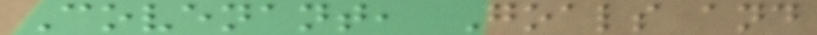Covenant, Goals and
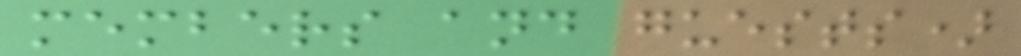members and guests)
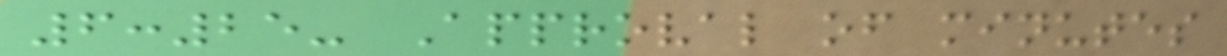6:25- Approval of minutes
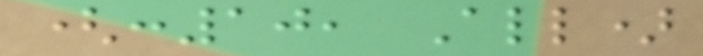(:10, All)
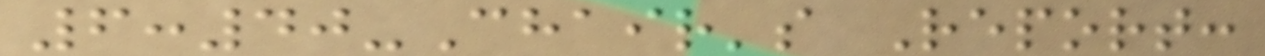6:40-Chair's Report:
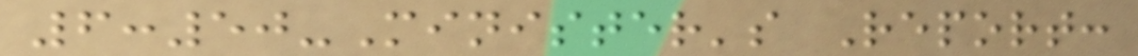6:50-Minister's Report:
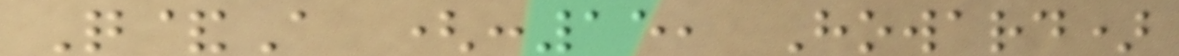Q&A (:15, Howard)
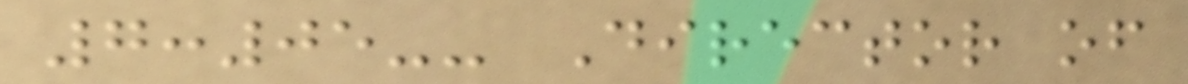7:05-- Director of
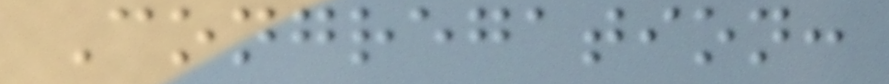Congregation:
